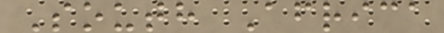South Africa
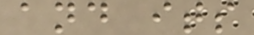and its
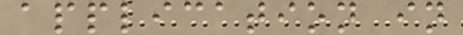application in
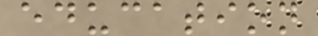education
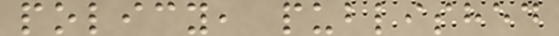policy, published
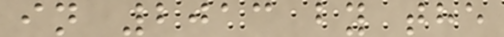in 2013 by the
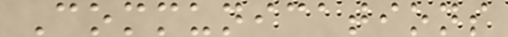Communications
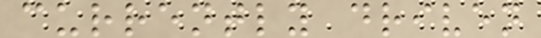currently driven
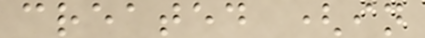created (in
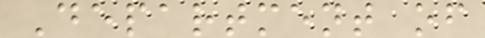Department of
